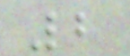2
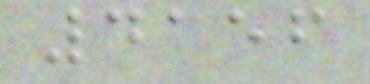4156
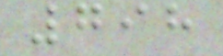798
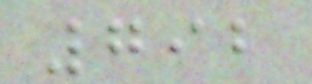792
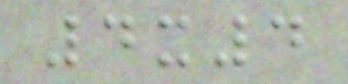4x4
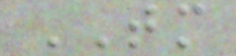TM
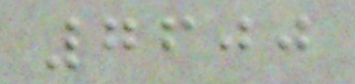7600
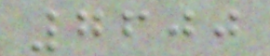7600
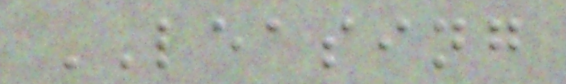LEASING
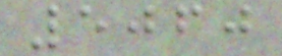5060
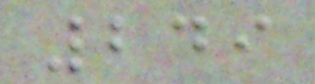249
